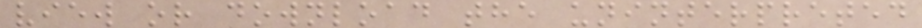view or download the uninterpreted
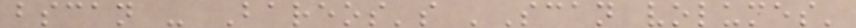bscan - Bareos's 'Scan volumes'
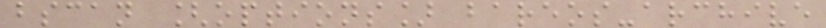bscan [options] bareos-archive
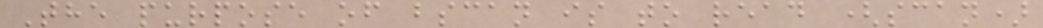The purpose of bscan is to read (scan)
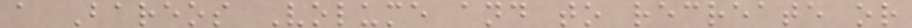a Bareos Volume and to recreate or
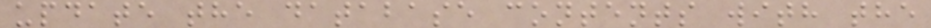update the database contents with the
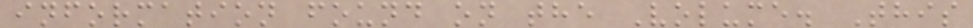information found on the Volume. This
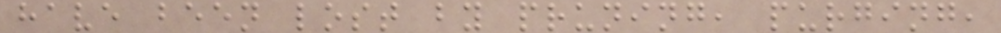have been lost by pruning, purging,
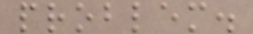problem.
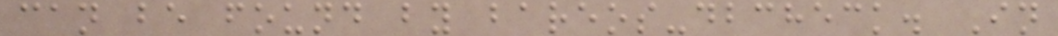can be found by bareos-dbcheck. In
